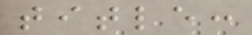title:
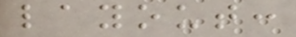layout:
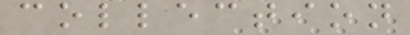collection
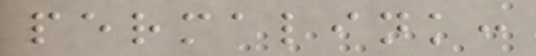permalink:
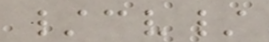/cv/
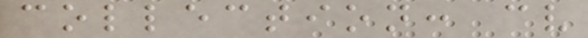collection: cv
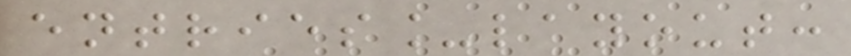entries_layout:
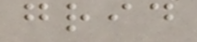grid
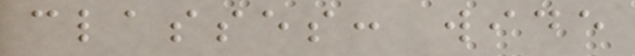classes: wide
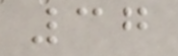37
